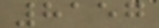8157
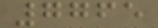7765
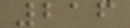216
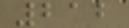212
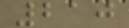210
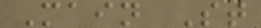Main St
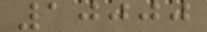10000
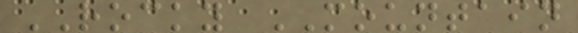ROCKY MOUNTAIN
